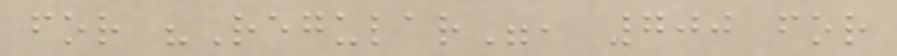for "Regular", 700 for
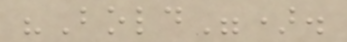"Bold").
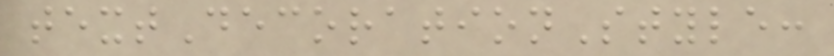textDecorationStyle:
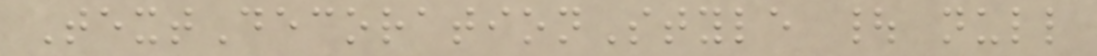TextDecorationStyle | null
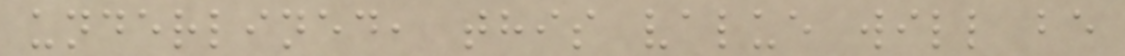underlined, this value will be
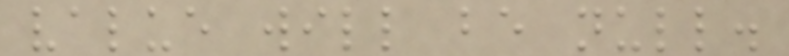value will be null.
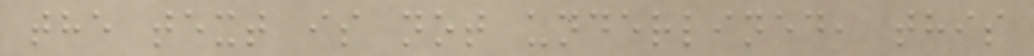the text is not underlined, this
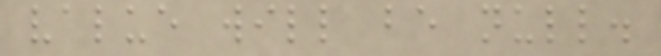value will be null.
